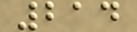214
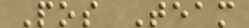Pos Team
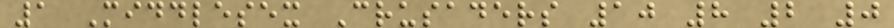1 Middlesex Crusaders 10 8 2 0
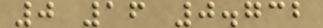0 16 0.732
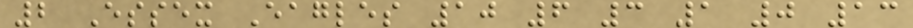2 Essex Eagles 10 6 3 1 0 13
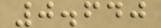0.640
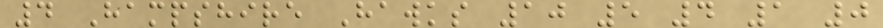4 Hampshire Hawks 10 5 4 1 0
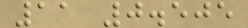11 0.505
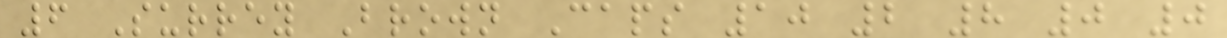6 Surrey Brown Caps 10 2 8 0 0
